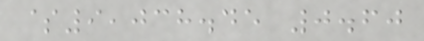$9,038.45 0.60
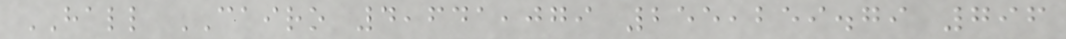HALL CAIRO 4,641,079 255,259.79 796
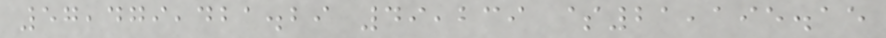57,479,421.29 49,239 $21,195.15
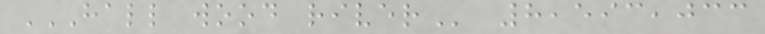HALL WOOD RIVER 8,593,033
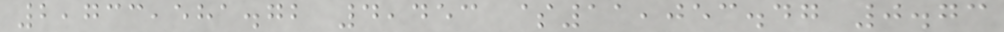2,733,581.72 4,453 $11,053.47 0.73
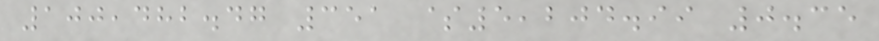100,482.47 351 $5,204.99 0.35
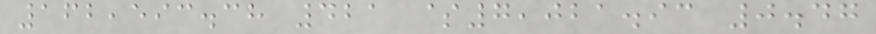162,593.38 421 $7,021.93 0.47
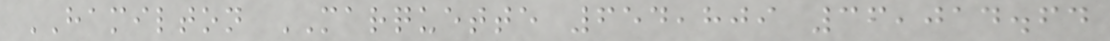HAMILTON MARQUETTE 654,809 36,014.64
